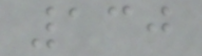130
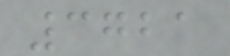3721
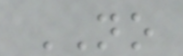NO
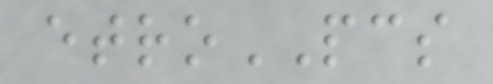etroPCS
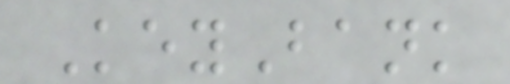KeyBank
